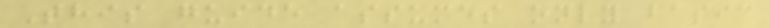This guide assumes only basic
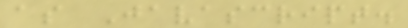as Javascript.
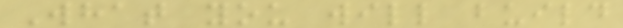What you will build
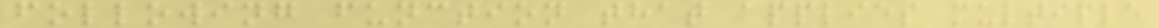following function that applies multiple
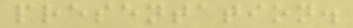presentation.
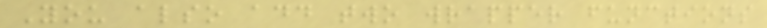You also add two wrapper functions
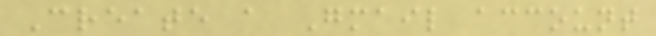Create a Gmail account
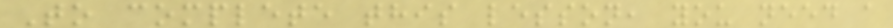To complete this lesson, you need a
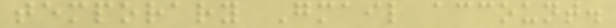temporary Gmail account.
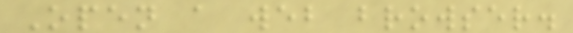Open a web browser.
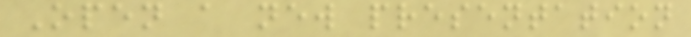Open a new presentation
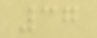37
